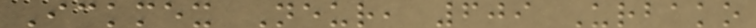Ickmex Neur, 609 Urbako
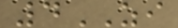4ZI
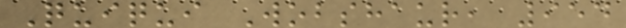Quiqui Wobshaur, 954
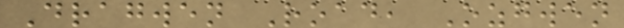Dragwen Road, Ozgwen
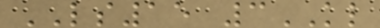LS15 3KL
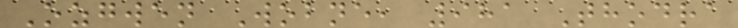Ozgwen Wobne, 981 Thodra
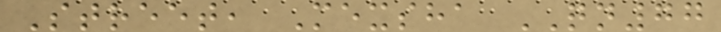Street, Mexsha QN77
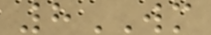8WM
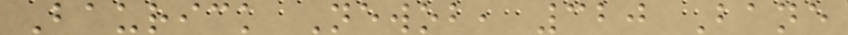Baurick Newob, 320 Bane
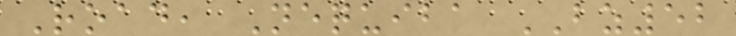Road, Nequiba BZ52
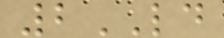2LD
